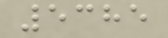5385
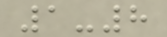1-8
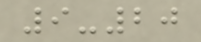9-20
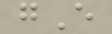gE
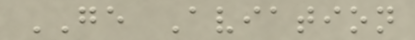GE Aviation
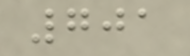701
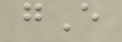gE
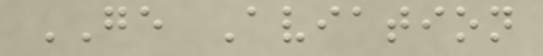GE Aviation
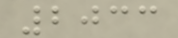2033
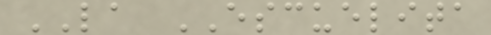LA ESCUELITA
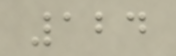124
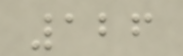126
